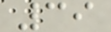39
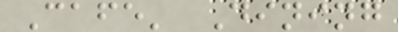Cafe' Dining
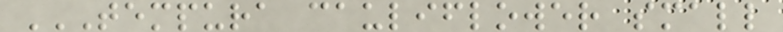TEMPURA CAULIFLOWER SMALL
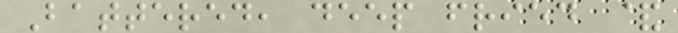Battered, deep fried &
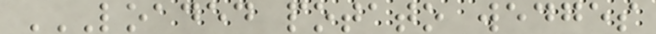LOADED POTATO WEDGES
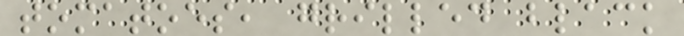tomatoes, grilled black
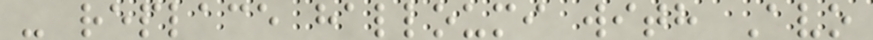- replace halloumi with Avo
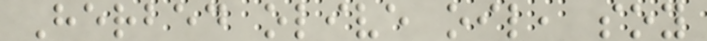Herbed olive oil, soy
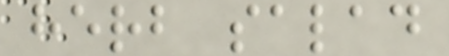herb salad
